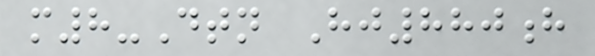m8-Dtn Hj880h
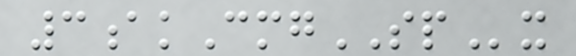3akCmgSPx
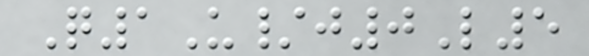Q1U/j0L5
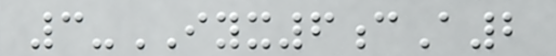3-IYX6cA2
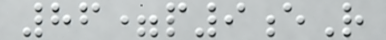86=p9eR
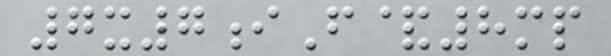7x7iF&8mp
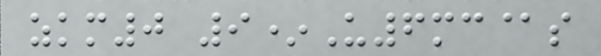zkm0 9*U6mc@s
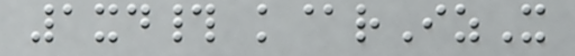1xd# k@rIzX
